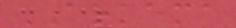ARKEMA
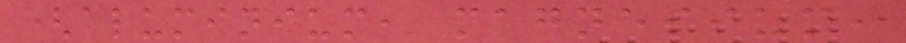(aluminium, magnesium,
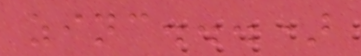zinc...)
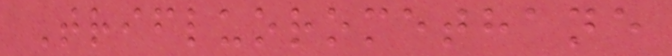Trifluoromethane
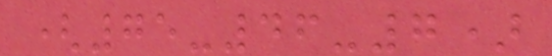(75-46-7)
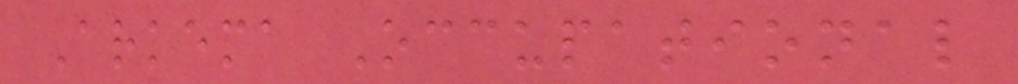Arkema Occupational
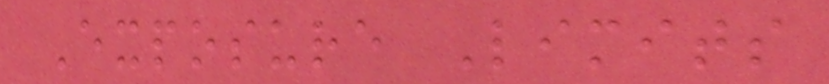Exposure Limits
